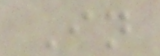In
